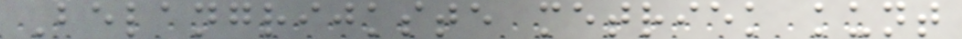Belangrijkste metriek kunt
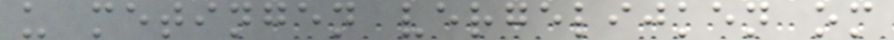u metingen vergelijken om
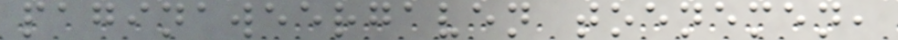paginaweergaven toenemen,
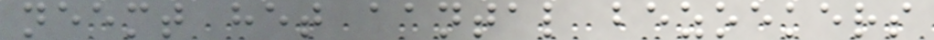neemt het aantal bezoekers
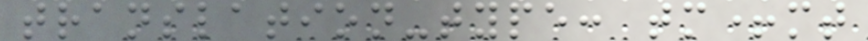translation-type: tm+mt
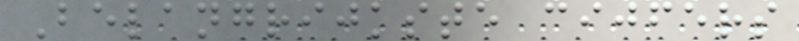Belangrijkste cijfers
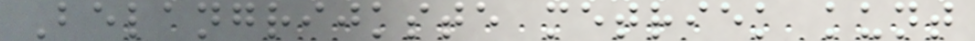Belangrijkste metriek kunt
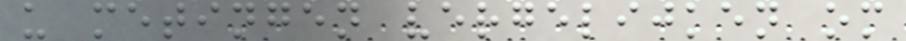u metingen vergelijken om
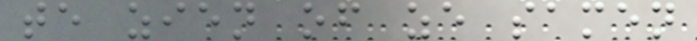te zien of ze samen
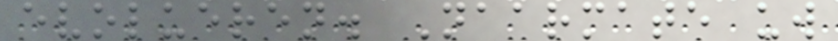evolueren. Naarmate uw
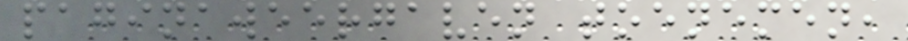paginaweergaven toenemen,
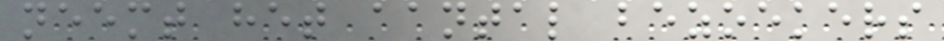neemt het aantal bezoekers
